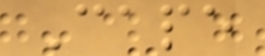Cape
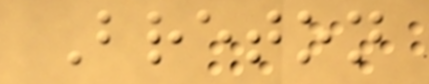Breton
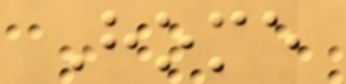Home
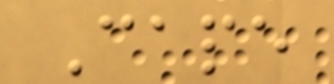Cape
